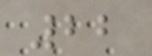22
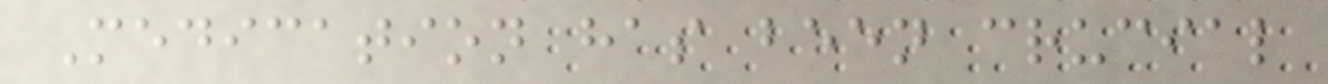Medication has been crucial
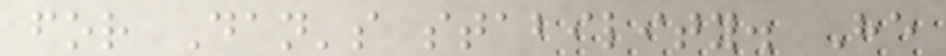for Dan's stability. He
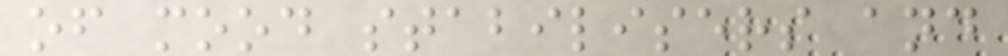of mood stabilisers and
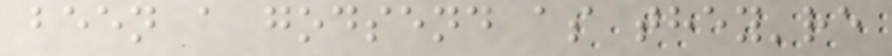been a godsend as they're
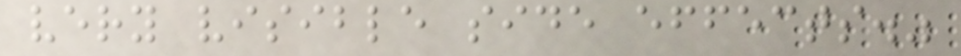very visible side effects."
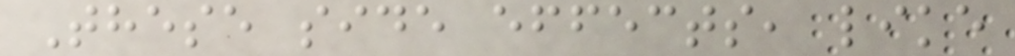These side effects, like
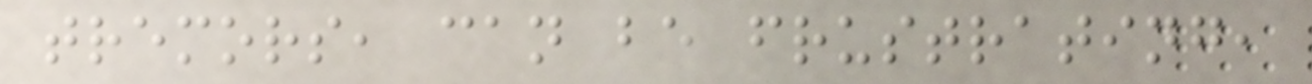tremors, can be frustrating,
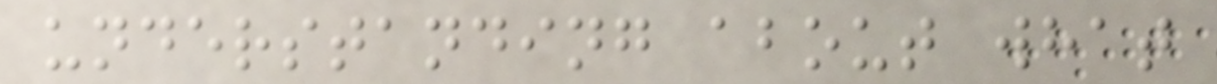understanding about what
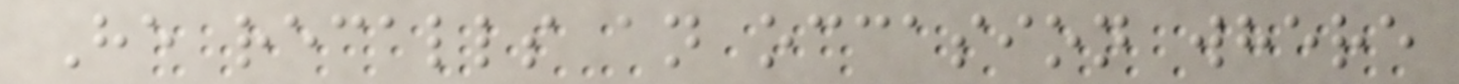He recalls an occasion where
